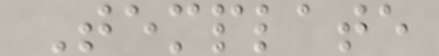Template
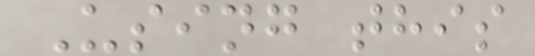Using this
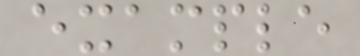example
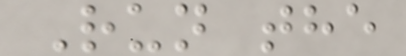Run the
